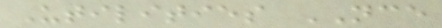Utilities NCE
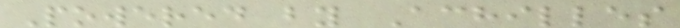Powered by Achilles
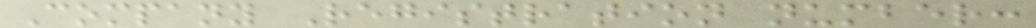Company Registration number:
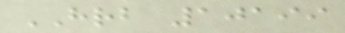HRB 10199
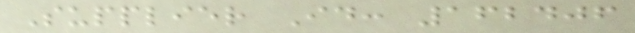Supplier Id: 162406
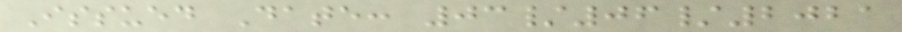Issued Date: 03/06/2021
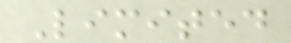Limited
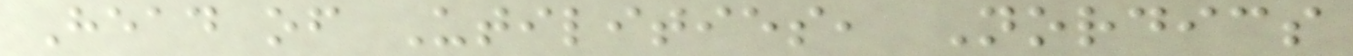Head of Utilities, Nordics
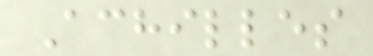Achilles
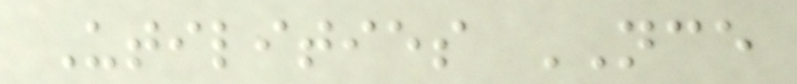Utilities NCE
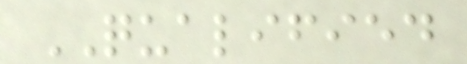QUALIFIED
